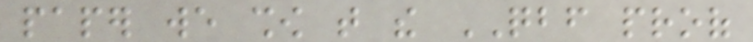paper we show that the QBF proof
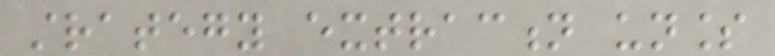strategy extraction unless
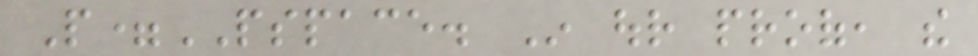P=PSPACE. In our proof, the
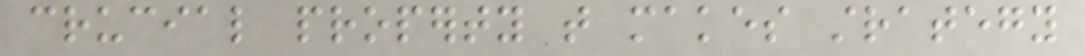crucial property that makes strategy
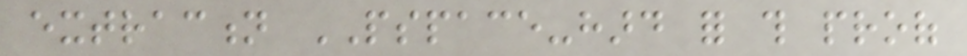extraction PSPACE-hard for this proof
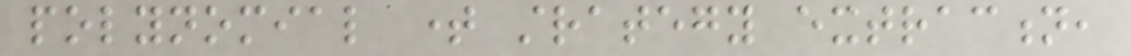polynomial time strategy extraction,
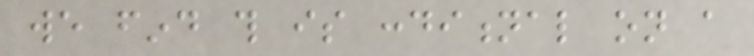we find this is conditional on a
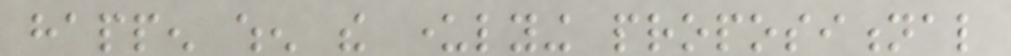happen when the underlying propositional
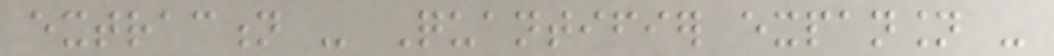extraction - Quantifier expansion -
